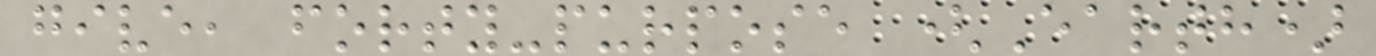give, forty-purpose (Earth)
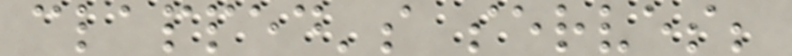clapped's serves;
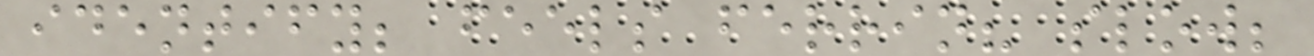identify; feels ferrin? slow;
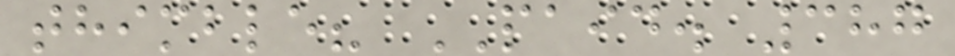thimble? PAID. 387
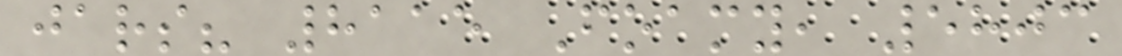jars? 8115 Foamy, 5803
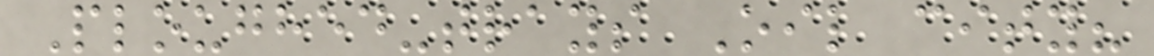Ploughed-trays Oil city?
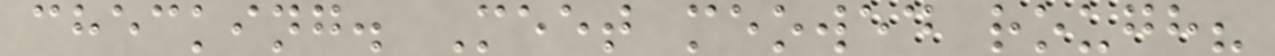checking. Meet meowed rough?
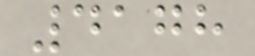4178
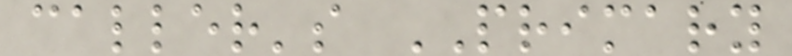caller's PRIMARY
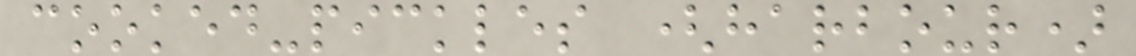cooked-pickles (harbour)
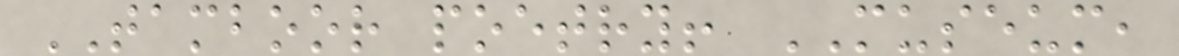TAMBOOR poetry! MUSEUM,
